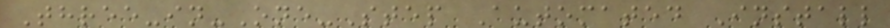Three-in-One-Step Automated Install
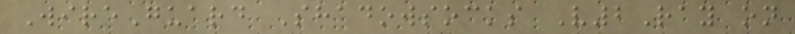WireGuard Shadowsocks V2Ray on
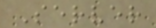Server
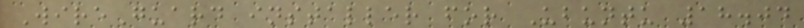WireGuard installer for Ubuntu 18.04
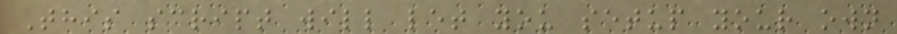This script will let you setup your own
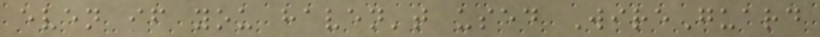even if you haven't used WireGuard
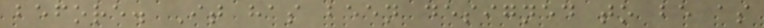before. It has been designed to be as
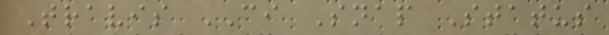Travis CI Snap Status
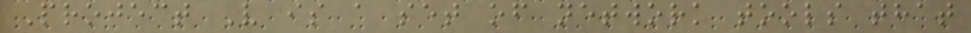Project V is a set of network tools that
